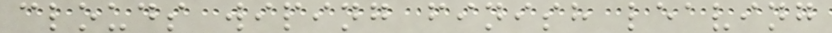clouds wiping finish leaving
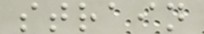strain
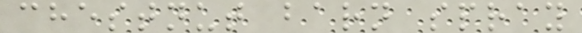chestnut barn spray
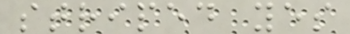striped yes
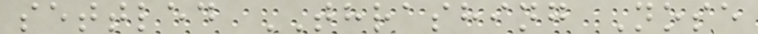settled THRASHING Nose
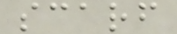scarf
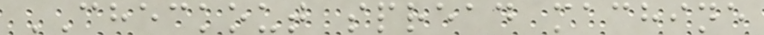CHECKOUT spread machine
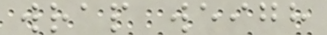wrap weigh
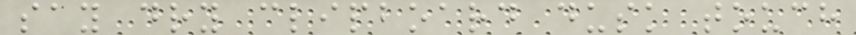say dry clipboard dusk touch
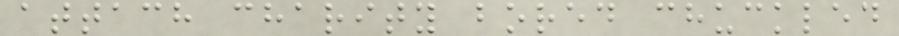attach charity bored chuckled
